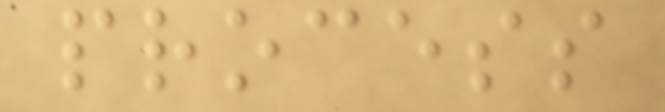process
